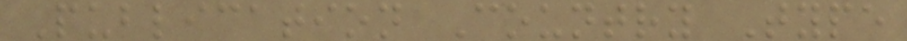Publication Country Type
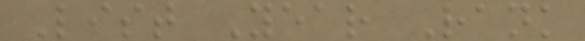List Year Rank
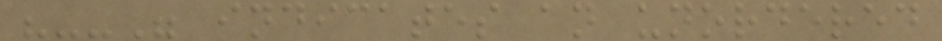"--" indicates an unordered
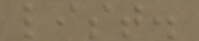list.
